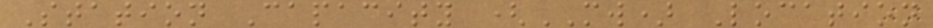Station Capacity (MW) Location
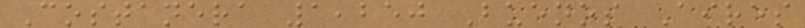Costanera 1,250 Buenos Aires
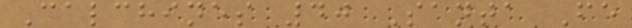Calchines 40 Santa Fe
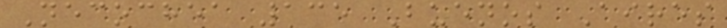Necochea 135 Buenos Aires
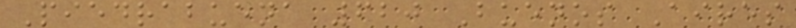Piedrabuena 620 Buenos Aires
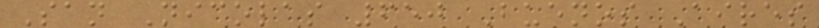San Nicolas 650 Buenos Aires
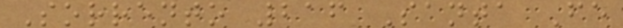Sorrento 216 Santa Fe
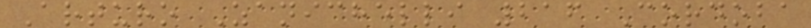Arturo Zanichelli 216 Cordoba
